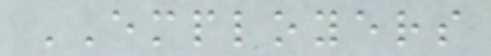EMPLOYERS
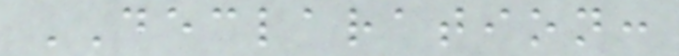DECLARATION:
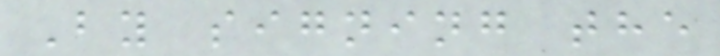By signing the
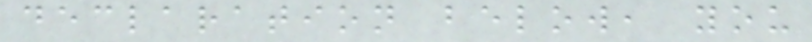declaration below, you
